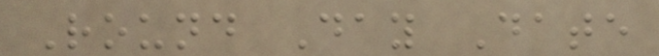Round Day Date
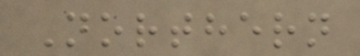Northern
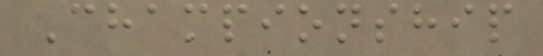Championship
